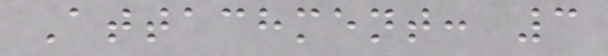Attachment: 3
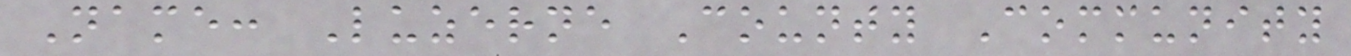Name: Luzerne County Community
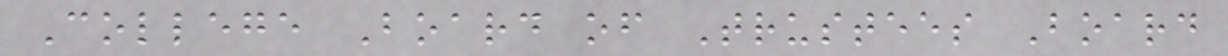College Board of Trustees Board
